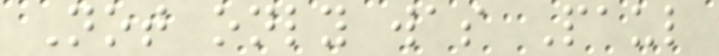Not only was Paul
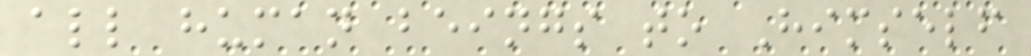all human beings to Himself
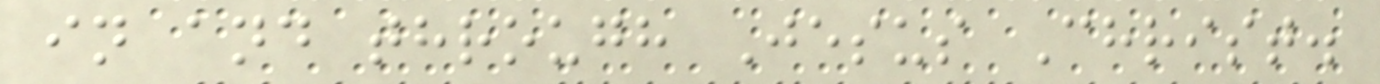in and through Jesus Christ.
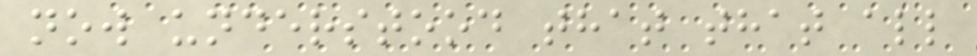now understood that that all
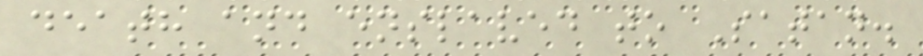death and enslaved to Satan.
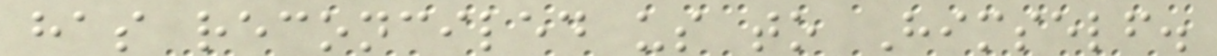has reconciled us to Himself.
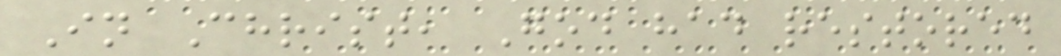In Christ, God had restored
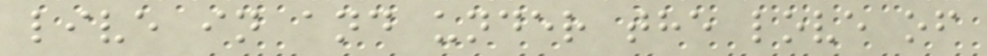live in and under the love of
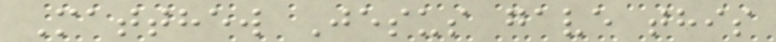Matthew Jesus gave this
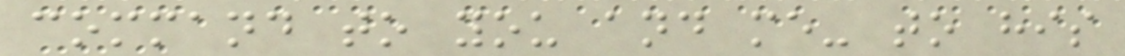command to you and me- to his
